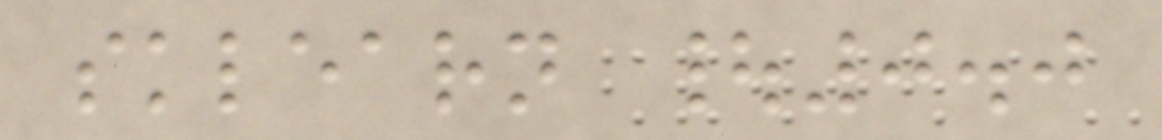sklearn |0.0
